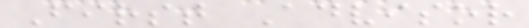First Advisor
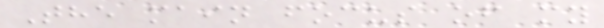The main focus of my
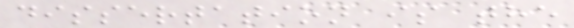dissertation is the
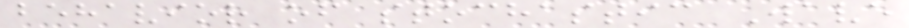behavior of stochastic Wave
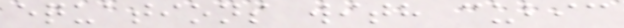equations with cubic
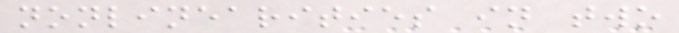nonlinearities in two
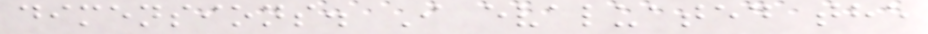dimensions. I evaluated the
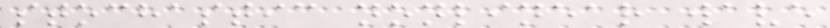stochastic nonlinear wave
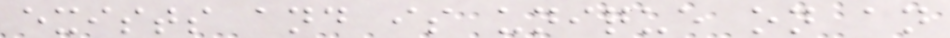exists and is unique on an
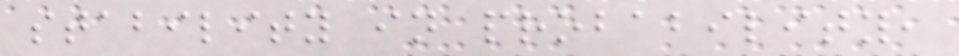stability in probability,
